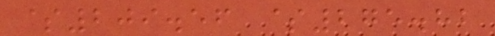$209.56 $275.82
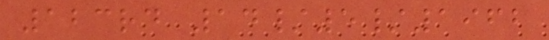123rd 14/5/1962
